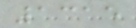1315
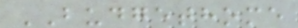BUDGETHOME
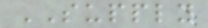SUPPLY
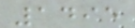1495
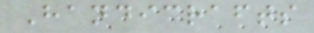Handicrafts
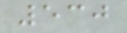530
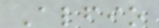Alfio
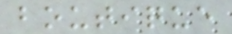boutique
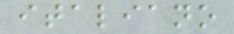italiano
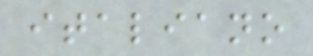italiano
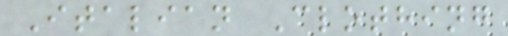Italian Clothing
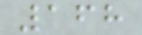168
